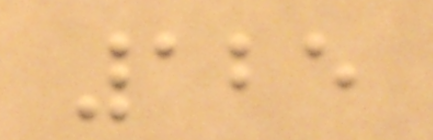125
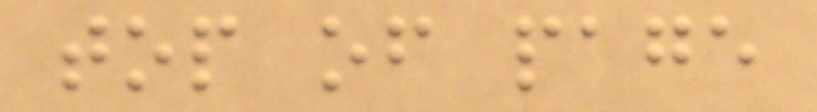top of page
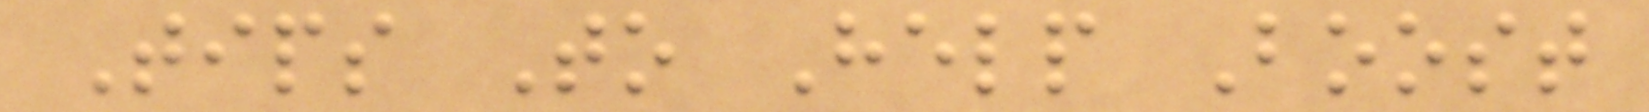Tips To Help Boost
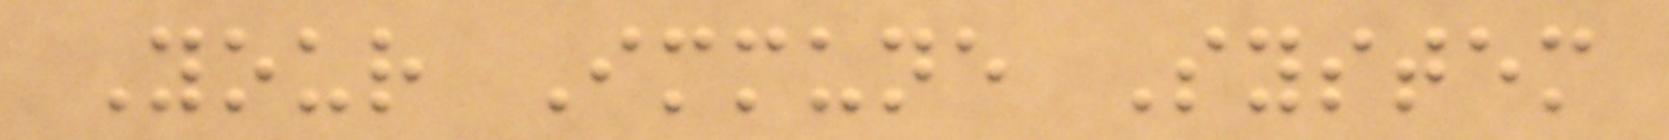Your Immune System
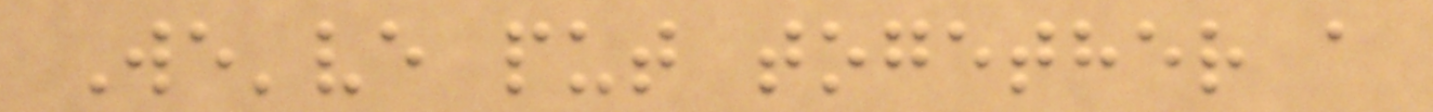We've put together a
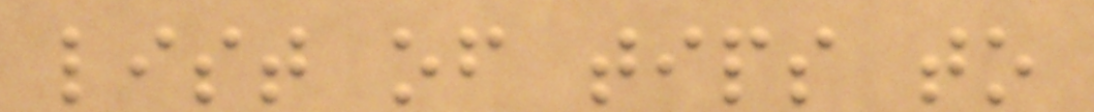list of tips to
